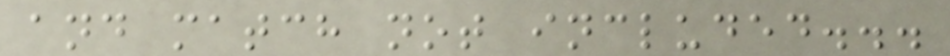and match not included...
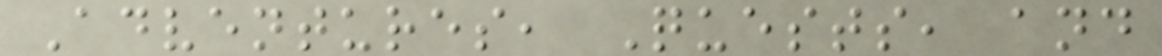Adventures, Quests, and
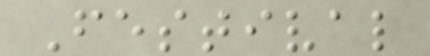Festival
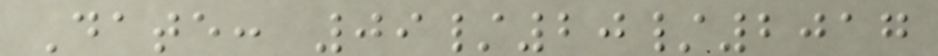Date: 09/20/2017
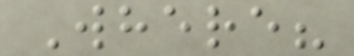Where?
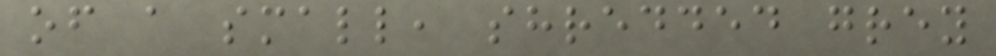of a small, shredded grey
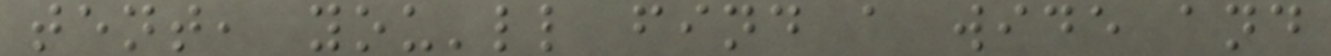tent, you'll find a wide and
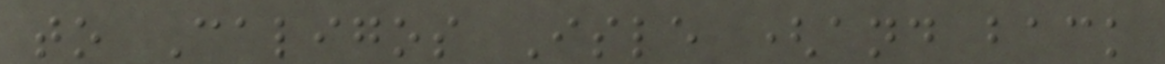to Caligos Isle (and back
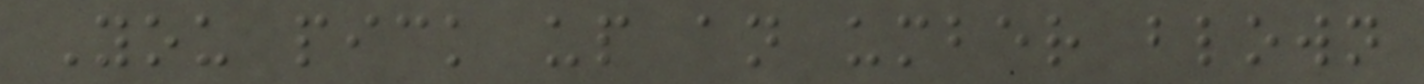You pick up an umber blown
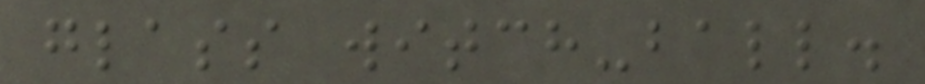glass witch-ball.
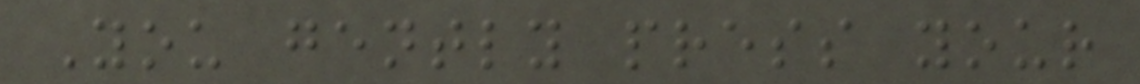You gently press your
